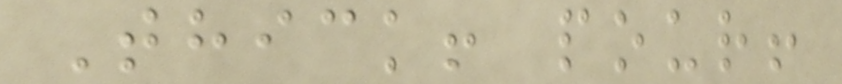Thick! pour!
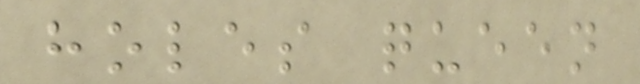holes queen
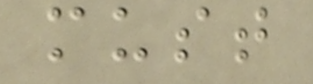must
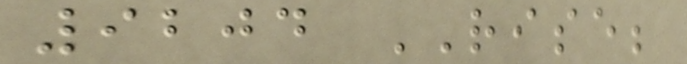9204 RISE;
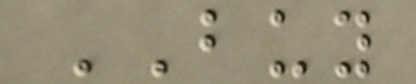BUY
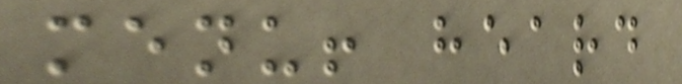menu! heard
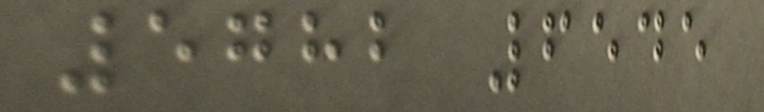5782 6545
